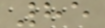85
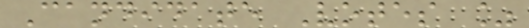Candidate Votes %
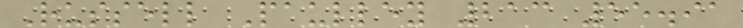Russell Paulley 213 55.91
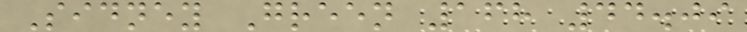Sidney Green 168 44.09
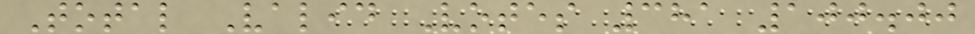Total Valid Votes 381 100.00
